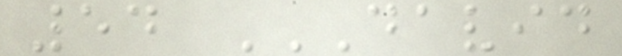54 DAVID
